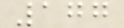177
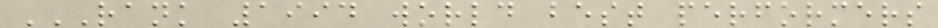RANK 1994 WORLD BEST PERFORMERS
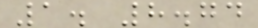1. 8.74
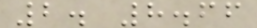2. 8.66
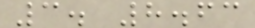3. 8.63
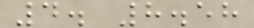4. 8.58
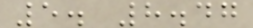5. 8.47
